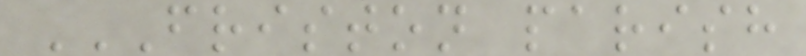FRISTON PARISH
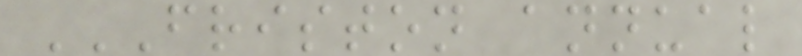FRISTON ANNUAL
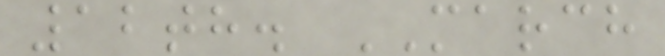12th. MARCH
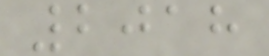2018
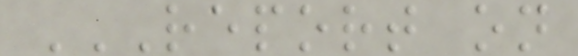REPORT ON
